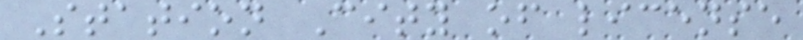Station City of license
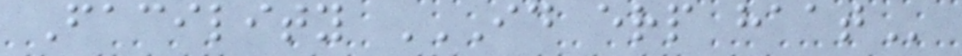Facility ID ERP HAAT
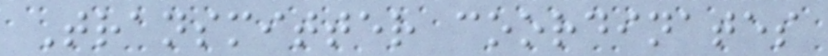Transmitter coordinates
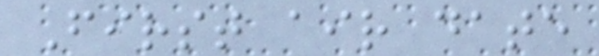First air date
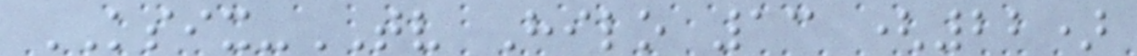KSIX-TV Hilo 13 (22)
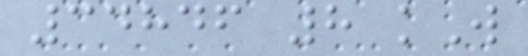34846 8 kW
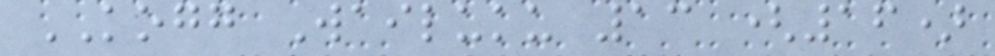KOGG Wailuku 13 (16)
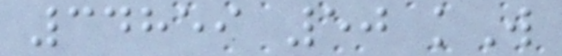34859 50 kW
